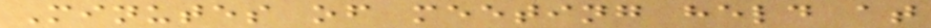Minutes of meeting held at
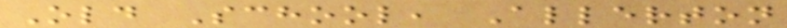Old School, Allerton
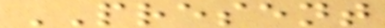PRESENT
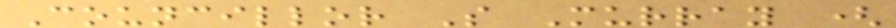Councillor S Murray (
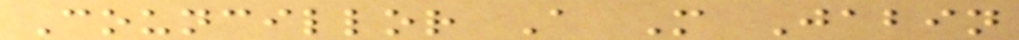Councillor A M Jabin
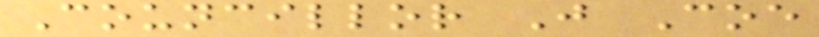Councillor J Coe
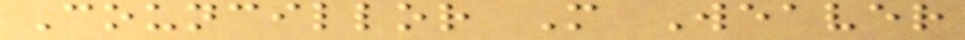Councillor M Weaver
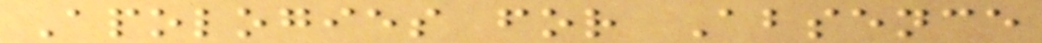Apologies for Absence
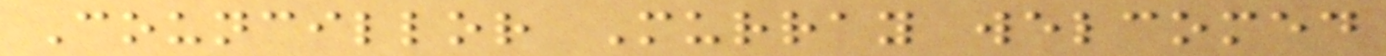Councillor Murray welcomed
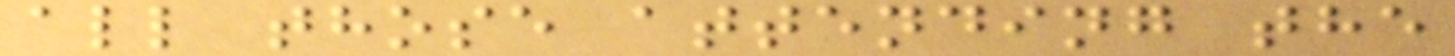all those attending the
